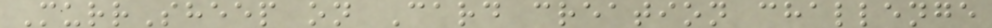MurrSheep on Card creation challenge
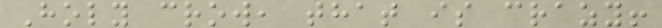Holy crow, that is crazy!
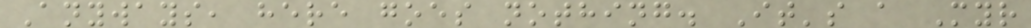Anyways, here goes nothing. It's a Myr
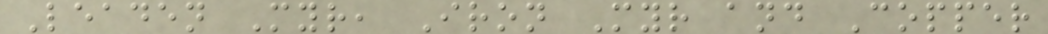Leaden Myr, Iron Myr and Copper
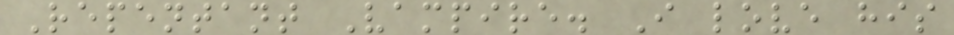Repentant Vampire. I love his
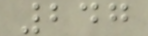247
